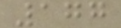177
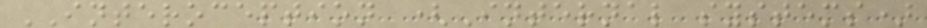INTEROCEPTION (Internal systems)
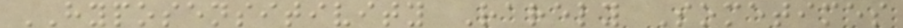HYPOSENSITIVITY Rarely Sometimes
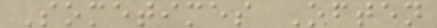Sometimes Often
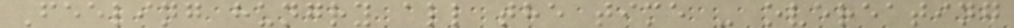Feeling hungry all the time - overeating
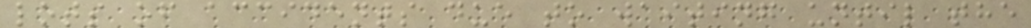lots of accidents due to waiting until the
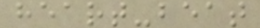heart-beat
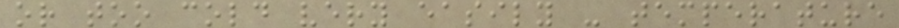or too cold very easily - temperature
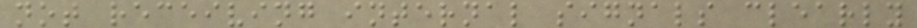not receiving internal signals clearly
